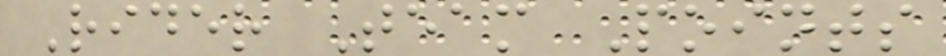Rider Team Points
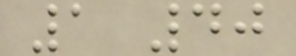1 40
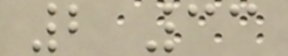2 33
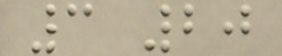3 20
